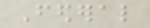Federal
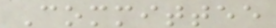Committee
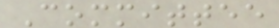Committee
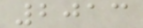2013
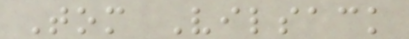Tom Vilsack
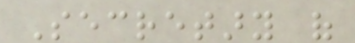Secretary of
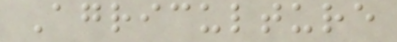Agriculture
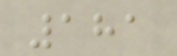181
